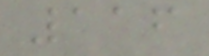116
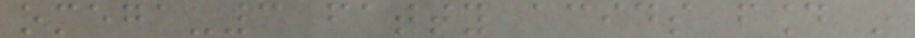omega-3 fatty acids found in
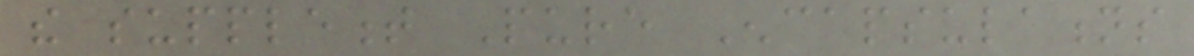the supplement Pure Encapsulations
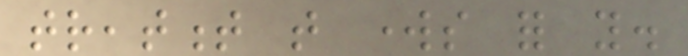treatment that works for you.
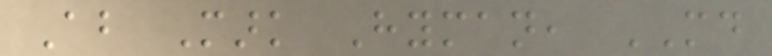About Mark Hyman, MD
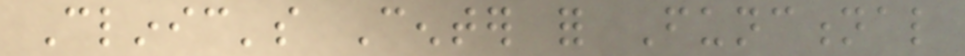Clinic's Center for Functional
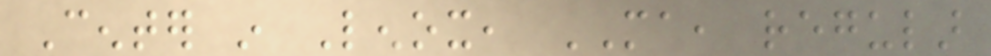Center in Lenox, MA, regular
